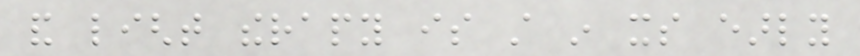and light therapy is still in its early
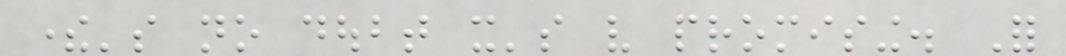there's no doubt it's very promising. For
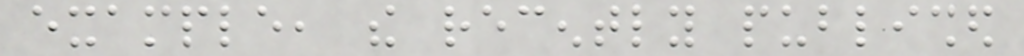example, the recently published
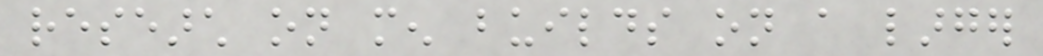research on men builds on a larger
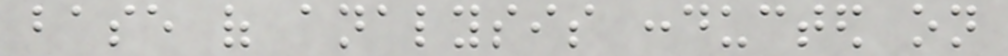base of analysis conducted on
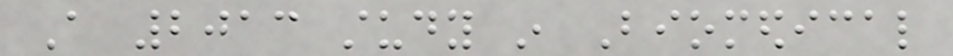A 2013 study in Biomedical
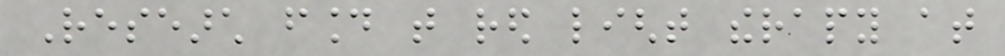Research found that red light therapy at
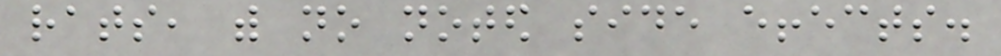rats, with no noted side effects.
